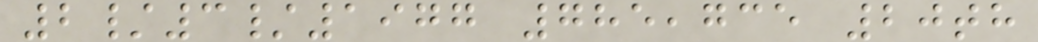2/3/1977 785,735 20th
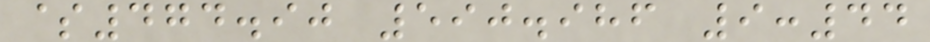$474.90 590.986 9:44
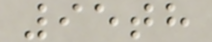95th
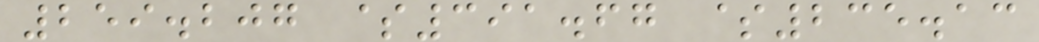259.207 $391.67 $235.13
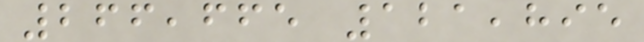266,665 121,895
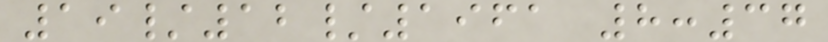19/12/1961 8:37
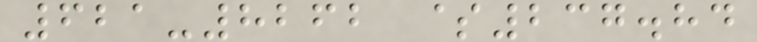621-8262 $237.84
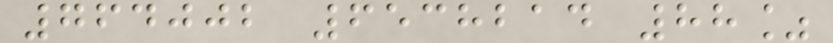764002 6538214 88%
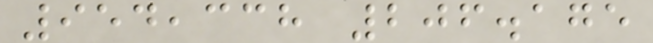954,338 206.175
